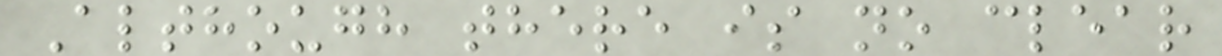Although there is no clear
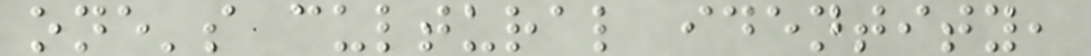one's cultural identity,
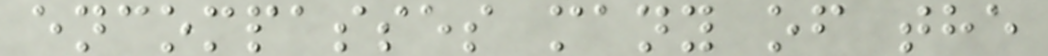encompasses many of the
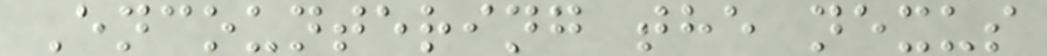Encountering the nexus
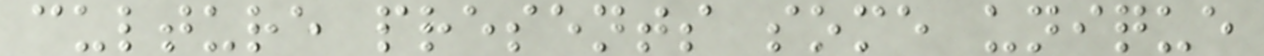culture presents some unique
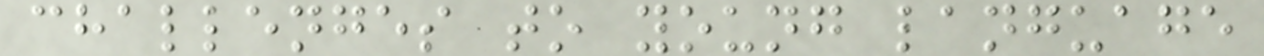challenges to young language
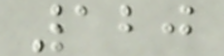120
